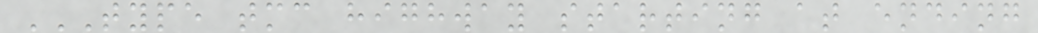TYPE TMC HIGHWAY STARTING AT ENDING
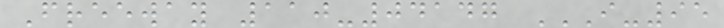Freeway 110-04147 I-95
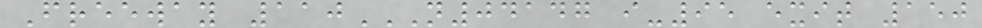Freeway 110N04147 I-95 EXIT 150
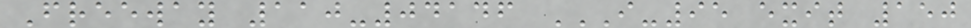Freeway 110-04146 I-95 EXIT 150
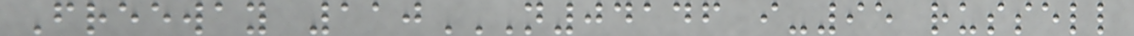Freeway 110N04146 I-95 RUSSELL
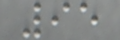95
